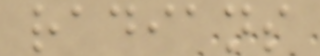radians
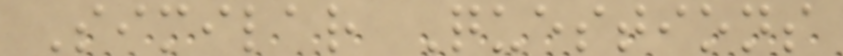Similar Questions
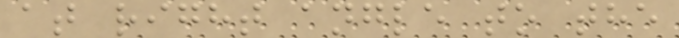at right angle to the
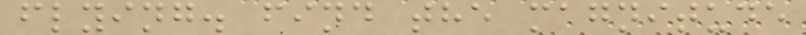flying. find the magnitude
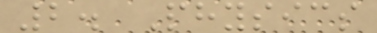2. Physics
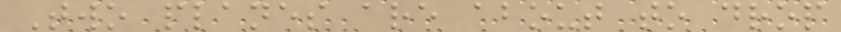Two planes are about to drop
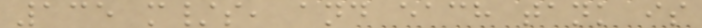135 m/s, and each tank is
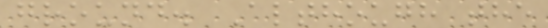ground. Although the
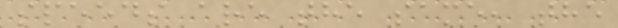speeds are the same, the
